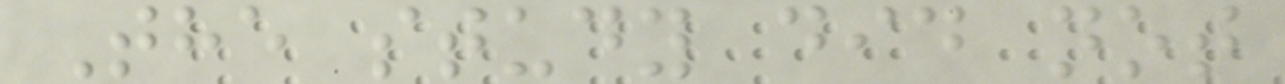The study did not
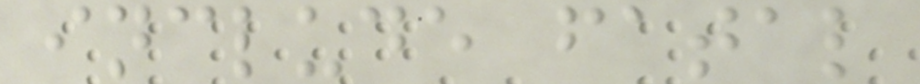include fatal
